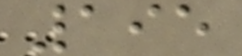195
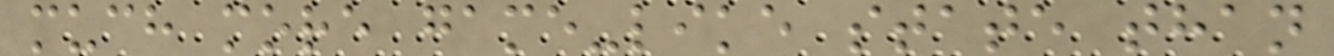much more game-like state than
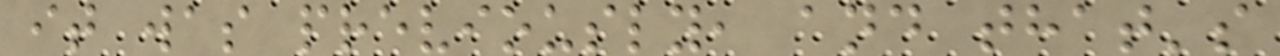it was previously, and that's
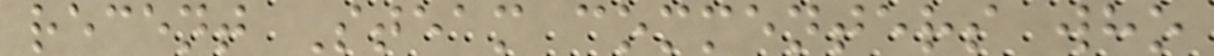recent Steam commenters who
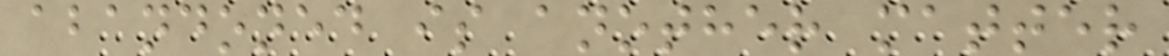abandoned is another matter
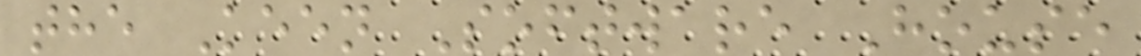the Keen Software House
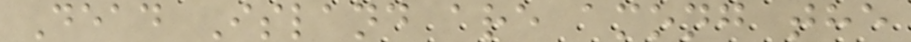Dead Island are among the
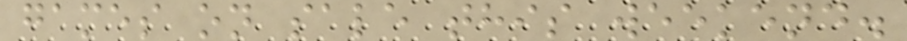games on sale this weekend.
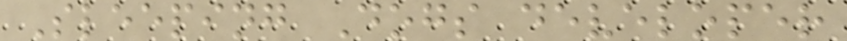Sleeping Dogs developer
